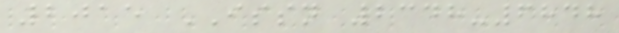2015 ISSN 2348-6848
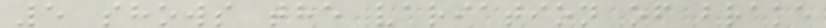5 shows the variation of brake
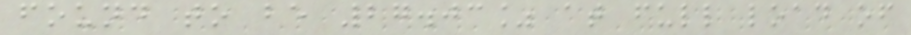found to be 27.03% at full load of
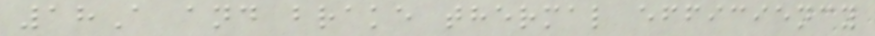18A and brake thermal efficiency
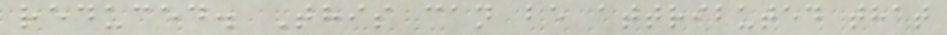reduced. This can be attributed that
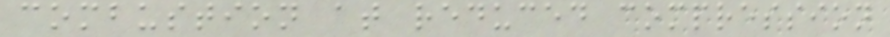combustion at reduced compression
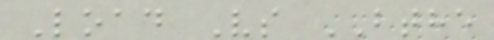Load Vs BTHE
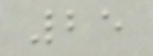25
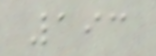193
